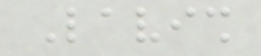Lavish
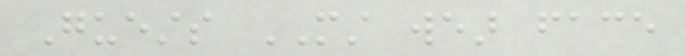Guests MUST wear face
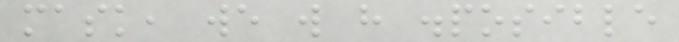mask, we will have disposible
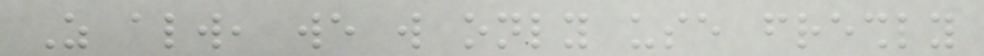As always, we will only use freshly
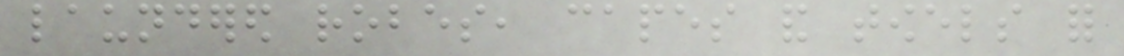laundered robes, capes and towels for
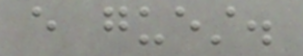every guest.
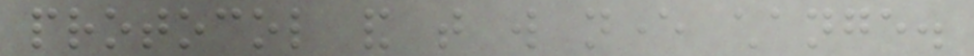protocol and that will never change.
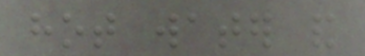hot water and
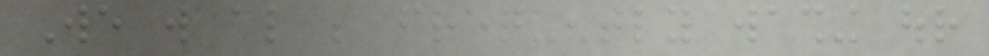We will also be frequently washing our
